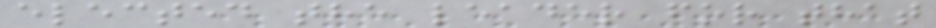elected the leader for that
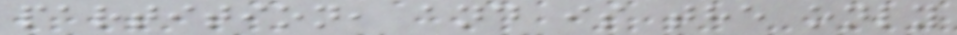partition, and is the only
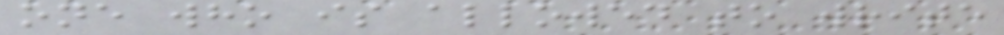one who is allowed to write
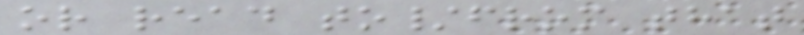or read to/from that
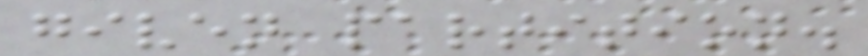given partition.
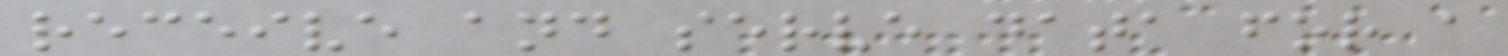receive and serve data for a
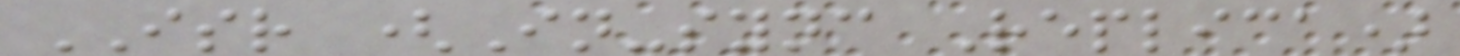ISR (In-sync Replica)
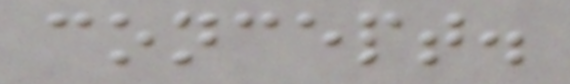concept.
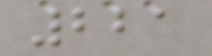221
